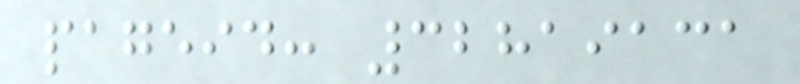pageid: 32819131
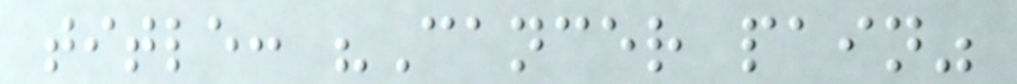title: "Cancer pain"
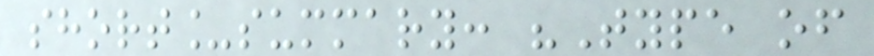short_summary: "Type of
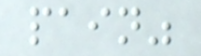pain"
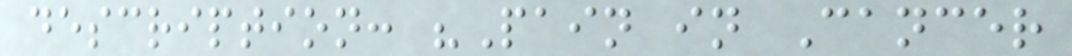description: "Pain in Cancer
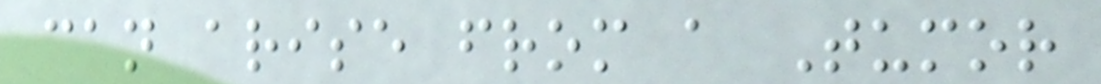can arise from a Tumor
